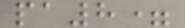pa8=
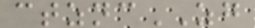ctzncZG
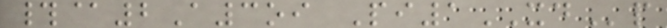#@2A3oi Pi1XDp
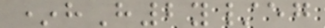*hH2y/eg
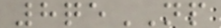8qeNP
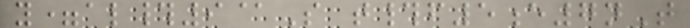y=al#9@S t#f5e7nT
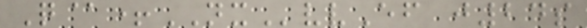Q@+NXvvEf j24s
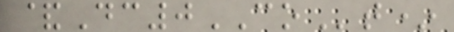&Dc0COt*
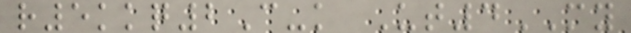r5kkq2C-k Ut4MY
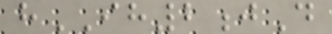hIH2jD
